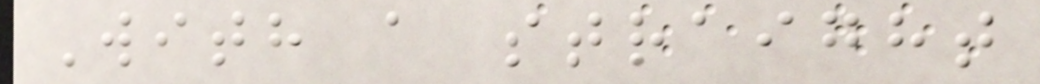With a straight
